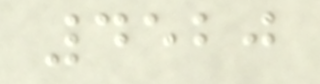4520
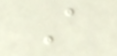A
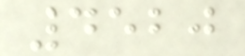4520
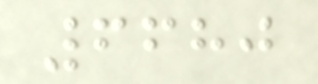6680
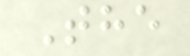The
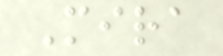Mira
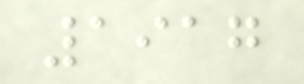1917
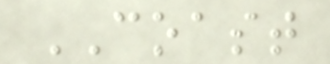COAST
